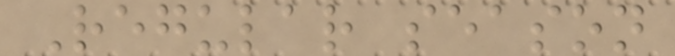Regular season
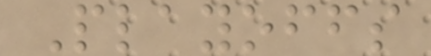Playoffs
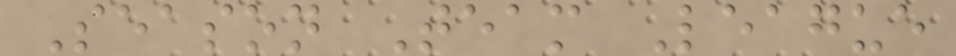Season Team League
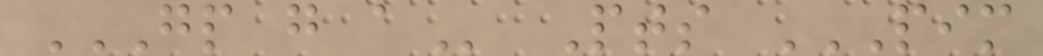GP G A Pts PIM
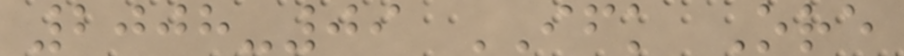2008-09 IFK Ore
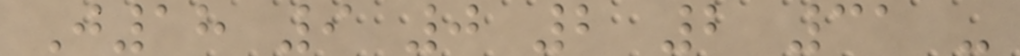J18 9 0 2 2 31 -
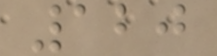120
